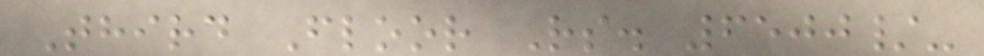Third Floor Rs. 6500/-
